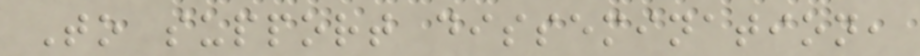To support dissemination,
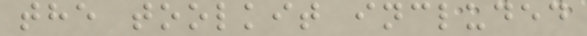the toolkit included
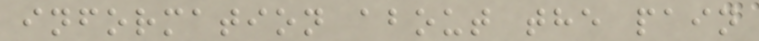information about the pain
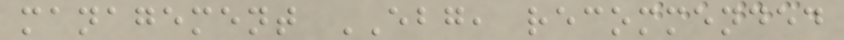management EBG, recommended
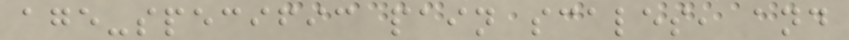age-specific pain scales, and
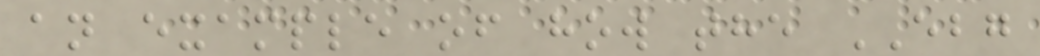an example of how the EBG
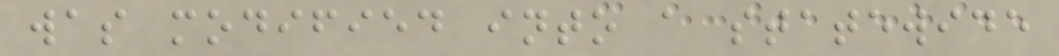was modified into a statewide
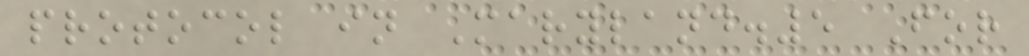protocol in Maryland.5 For
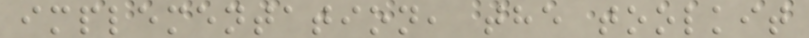implementation, the toolkit
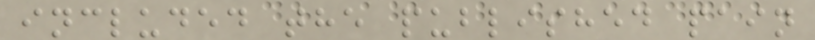included the published pain
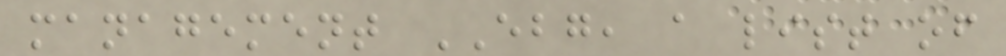management EBG, a list of
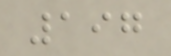197
